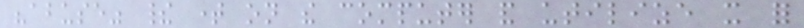"abuse" their time on the computer and utilize it for
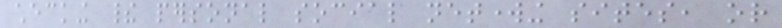checking their personal social networking sites, or
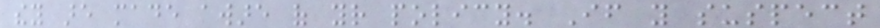they are made aware of your policy. If you suspect
